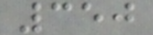350
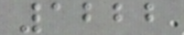1222
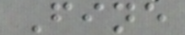Fine
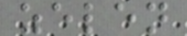zelen
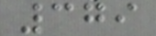379
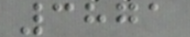3871
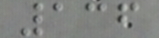136
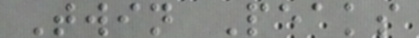Twin Peaks
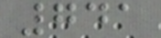741
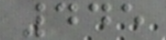445
